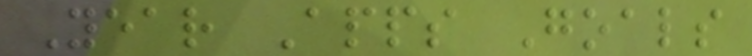Year Apps Goals
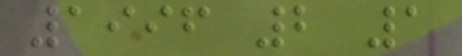1996 2 1
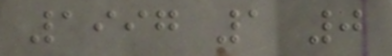1997 1 0
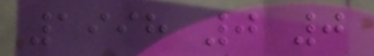1998 0 0
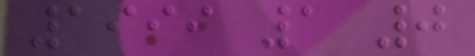1999 1 0
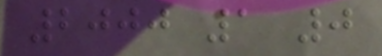2000 1 0
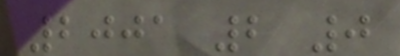2001 2 0
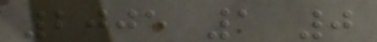2005 1 0
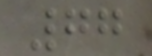77
